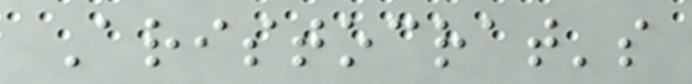Aristocrat's
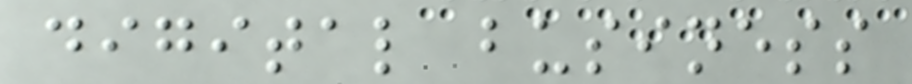digital business
